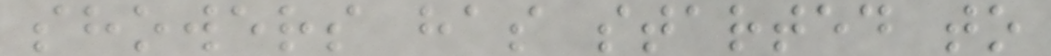showers has started to
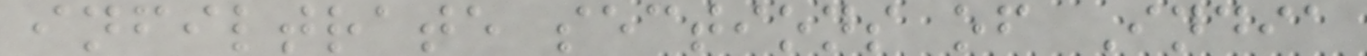infiltrate sections of India
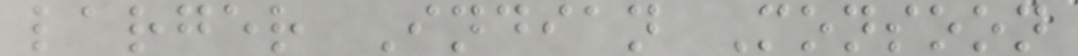larger Indian Monsoon
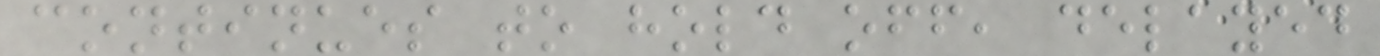continues to hold off, delayed
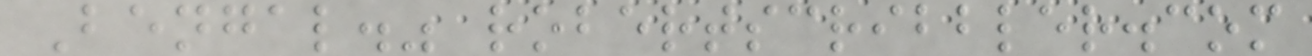Bengal." robertscribbler.com
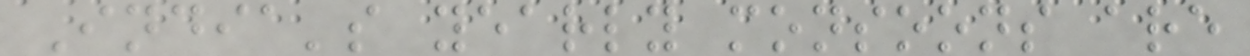India's yearly monsoons are
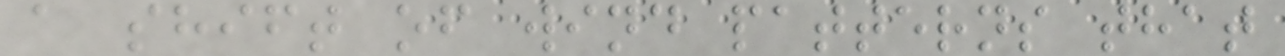a shift of wind patterns that
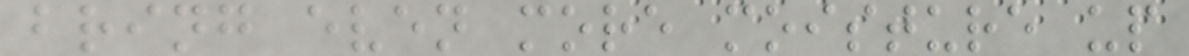bring even more moisture up
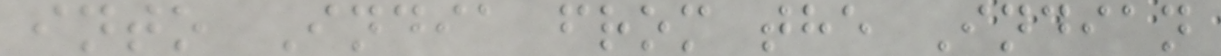into India from the Indian
